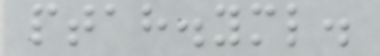ptah.yml.
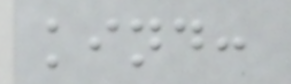kind:
